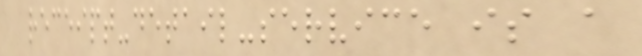receipt-detail-service is a
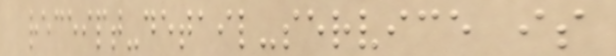receipt-detail-service is
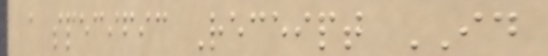a specific Receipt ID
